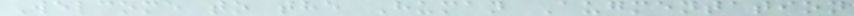Welcome to the Human Augmentation
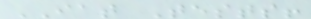IAT Tests!
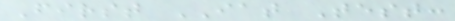First IAT Test:
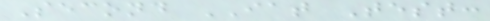Second IAT Test:
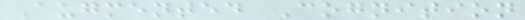Augmented Cognition
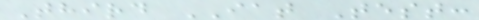Third IAT Test:
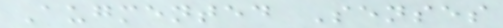Augmented Senses
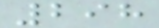298
